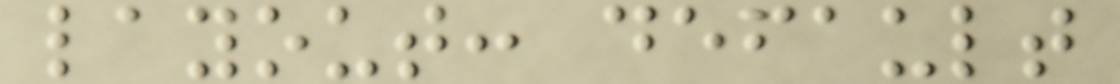layout: default
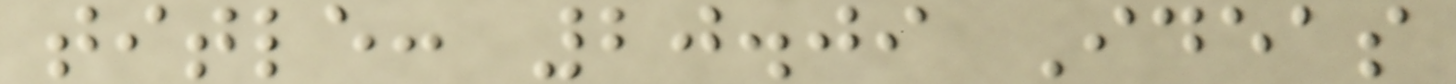title: 20.09 Ideas
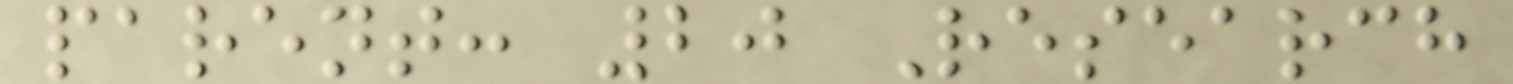parent: 20 Research
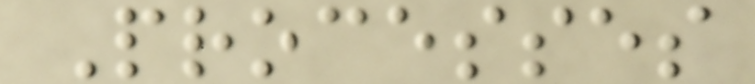Processes
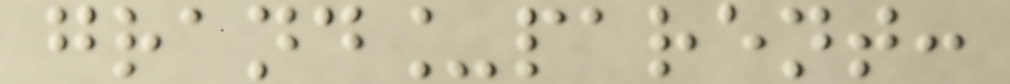grand_parent:
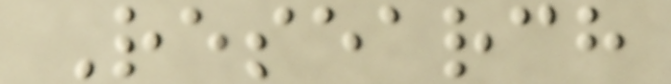Research
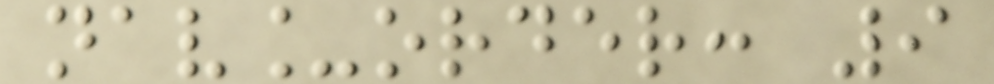nav_order: 9
